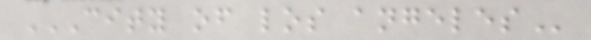CITY OF LOS ANGELES
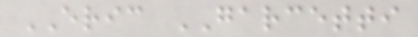ERIC GARCETTI
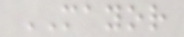MAYOR
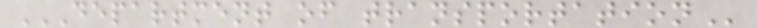DEPARTMENT OF TRANSPORTATION
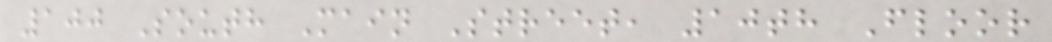100 South Main Street, 10th Floor
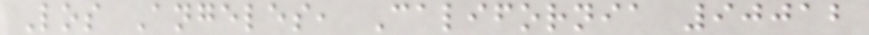Los Angeles, California 90012
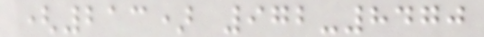(213) 972-8470
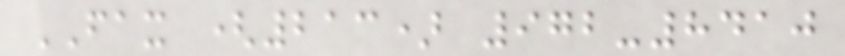FAX (213) 972-8410
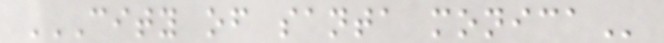CITY OF SANTA MONICA
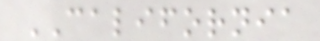CALIFORNIA
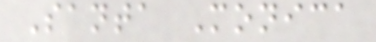Santa Monica
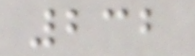232
